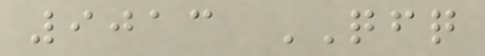9013 QFQ
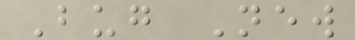Bug New
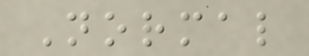Normal
